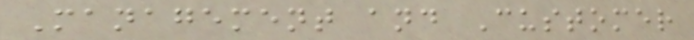Management and Customer
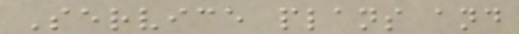Service plans and
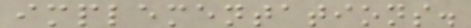implementations.
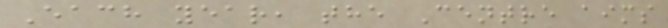Each year, the Centre aims
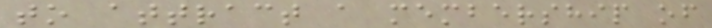to attract a membership of
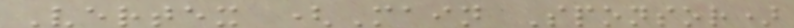Vertex (Main Sponsor)
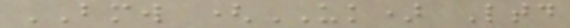BMW (UK) Ltd
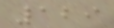129
